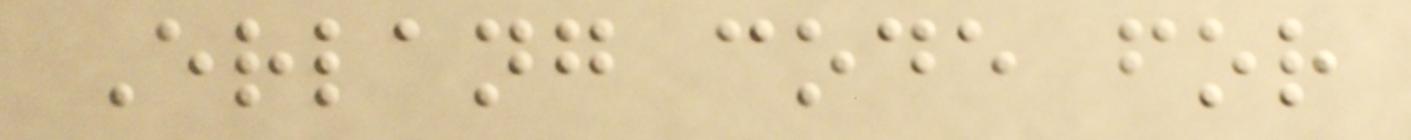Erlang code for
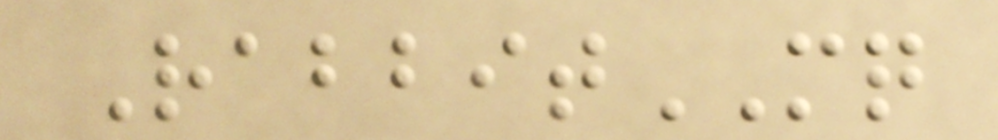RabbitMQ
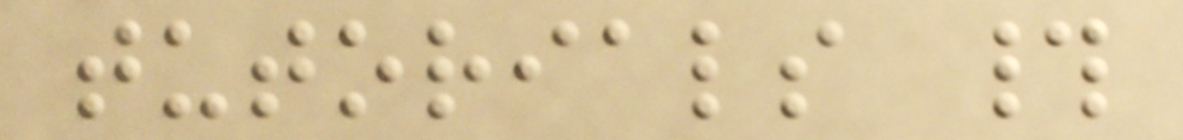tutorials #
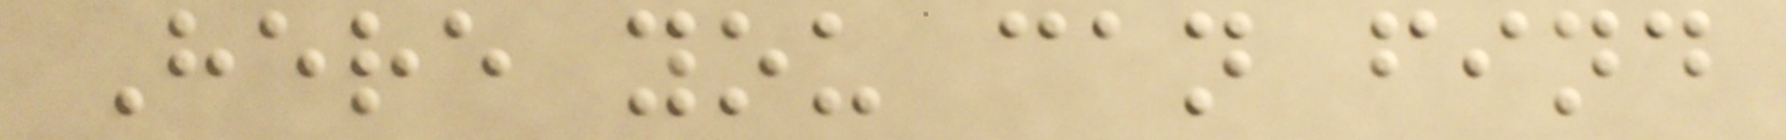Here you can find
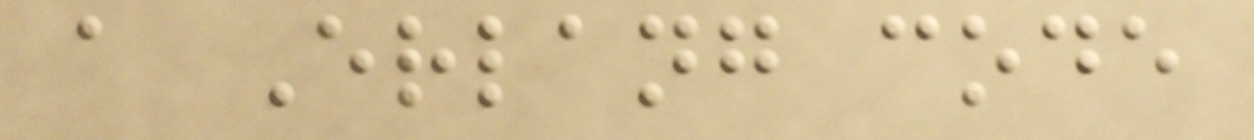a Erlang code
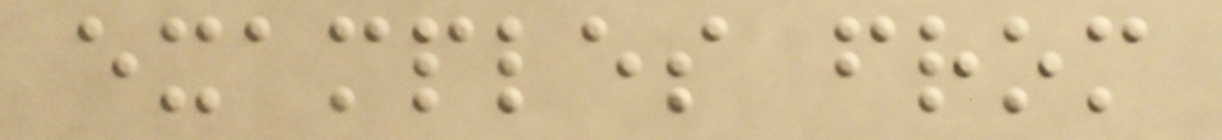examples from
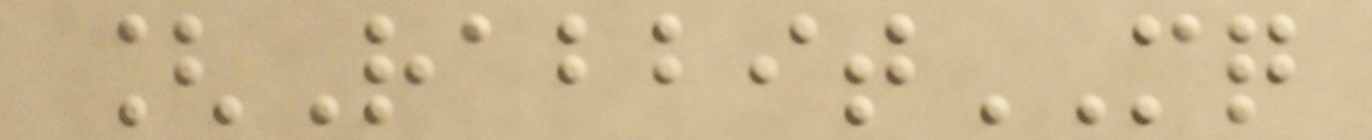[RabbitMQ
